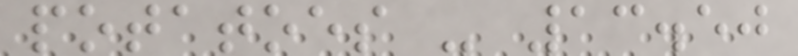potatoes - 13.50
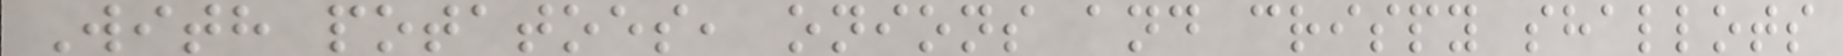With potatoes, onions and crispy shallots
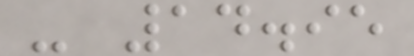- 14.95
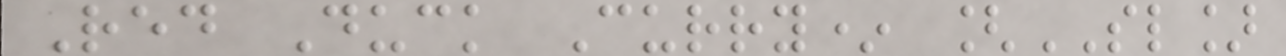Red Duck Curry* [SL]
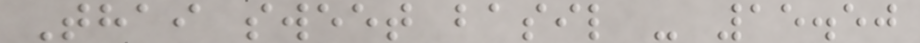Thai sweet basil - 15.50
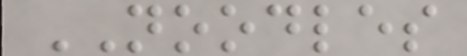NOODLES
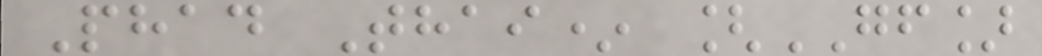Phad Thai* [GF]
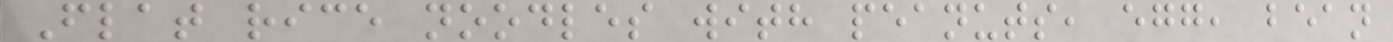Flat rice noodles with peanuts, egg, bean
